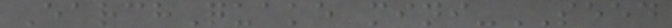EarchQuake mini-SEED
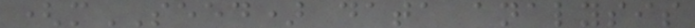(mSEED) data analysis
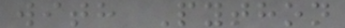with Python
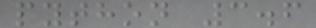python 3.6
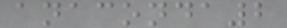anaconda2
